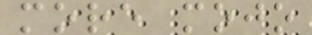more mojo
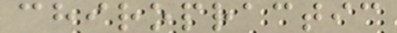chiropractic
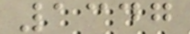1347
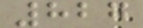827
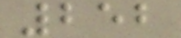252
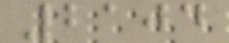2104
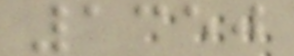1350
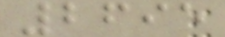2695
